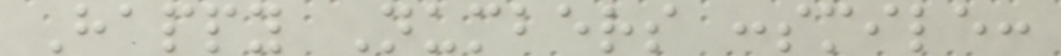Happy Numbers :smile:
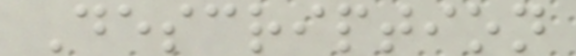Description
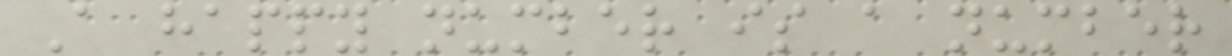A happy number is a number
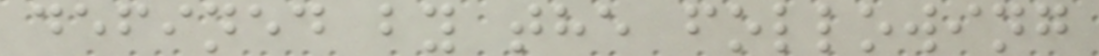defined by the following
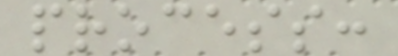process:
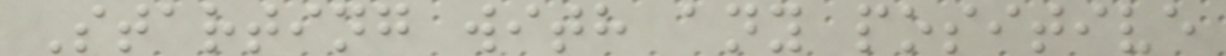Starting with any positive
